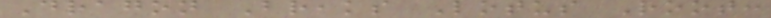Dragon Breaks Lotus Root:
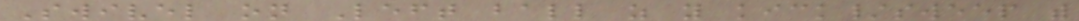Swivel on Left ball as you kick/sweep with
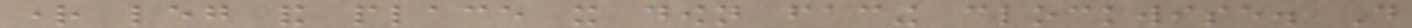right leg and place it down facing clockwise. Do
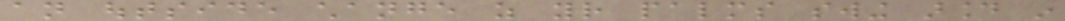an outside change as your palms swing around in
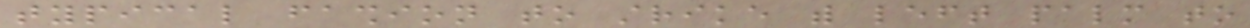typical fashion to strike with left palm to
